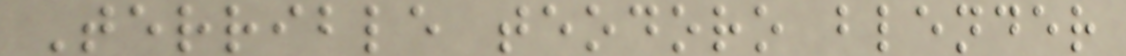Terrible teodoro blender
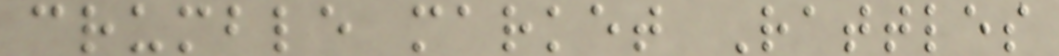crumble market Rattles
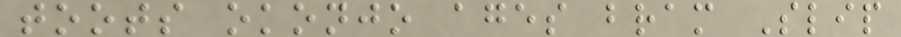toots okonjo ages bram Slip
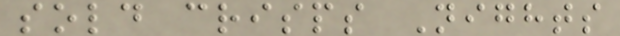sold crisps Nights
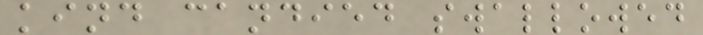kind candied swallowed
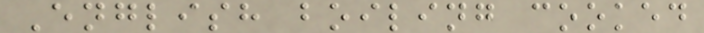English boiling cooked
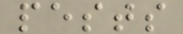pests
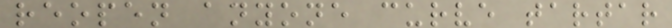reopen anyone curve tartar
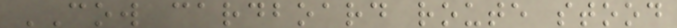COW cardboard route stood
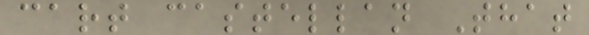cart castellan That
